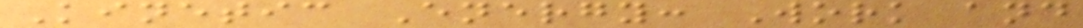Kinetic Energy: Work and
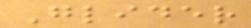Glider
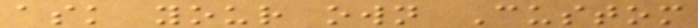ask your own Custom
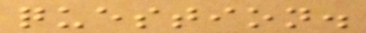question.
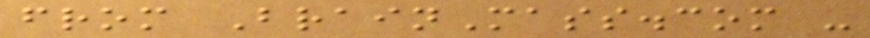from BrainMass.com -
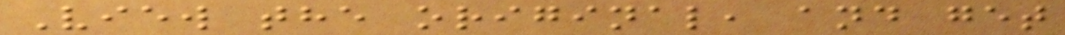View the original, and get
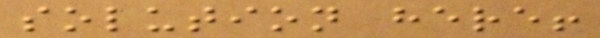solution here!
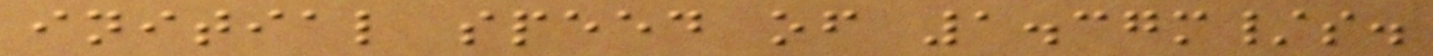initial speed of 1.37m/s.
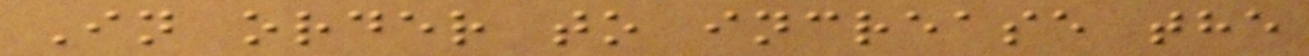In order to increase the
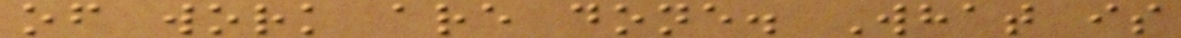of work are done. What is
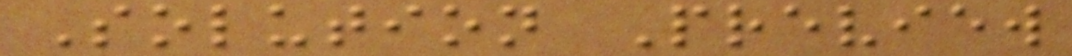Solution Preview
